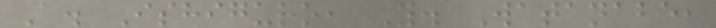A. Ishiguro, Y. Watanabe,
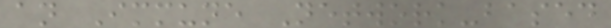an Immune Network-based
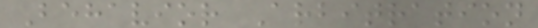Behavior Arbitration
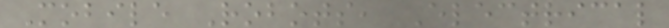Mobile Robots, Electrical
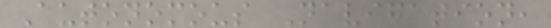Autonomous Navigation,
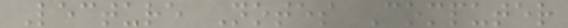Lecture Notes Computer
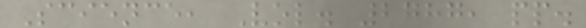Science, Vol. 2787, pp.
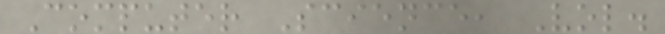Computer Science, Vol.
